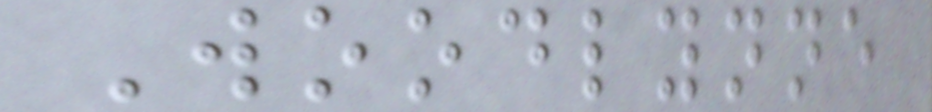Woodlynne
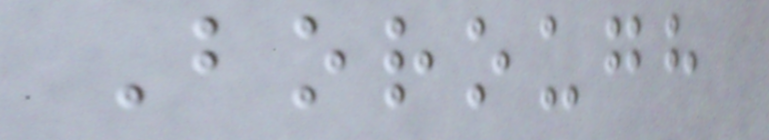Borough
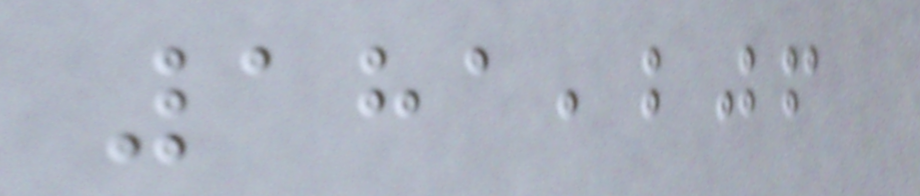181,206
